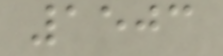1503
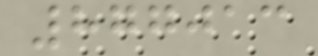877013
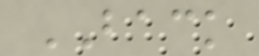BACK
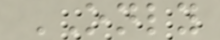ONLY
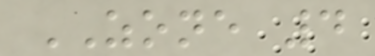ZONE 4
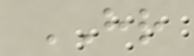HR
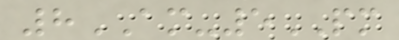8AM-5PM
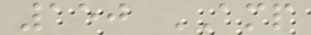150 AMP
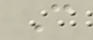C
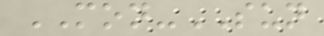MON-SUN
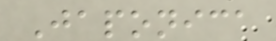Japonica
